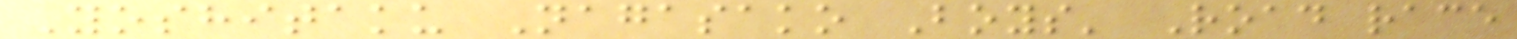Yoshitaku Nagasako Boys' Road race
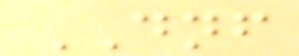DNF
